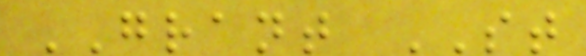GRANT ST
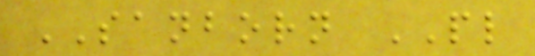SANBORN PL
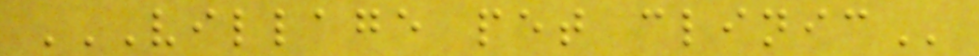VILLAGE PET CLINIC
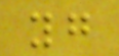yg
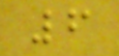6
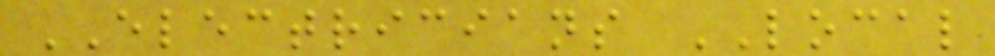ELECTRICIANS LOCAL
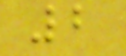2
